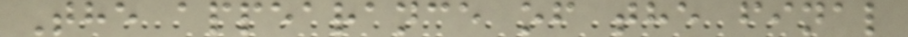The appearance of the final
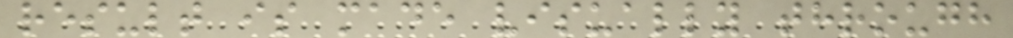result is made visually through
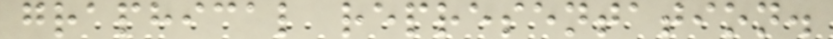graphical representation.
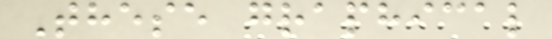These graphical
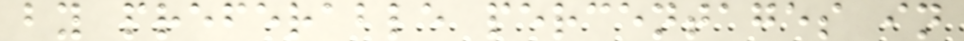by preferable percentages in
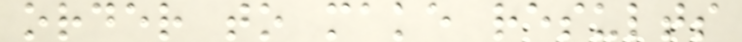order to make results
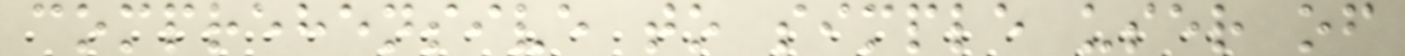comprehensive to simple user of
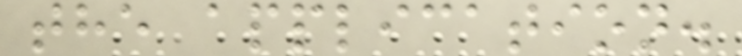the application.
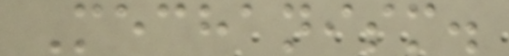Mechanism.
